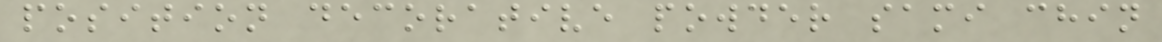position decorative powder sami chin
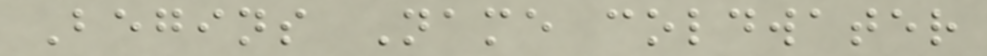Begins Name coldwater
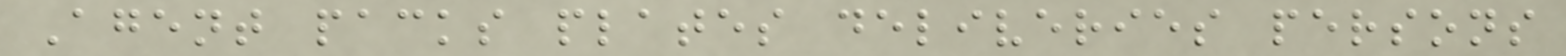Agent packs plates deliveries persons
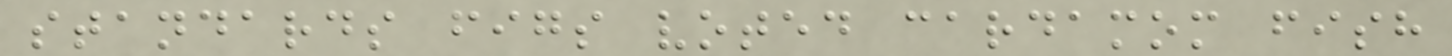standards figs voted cardamom fish
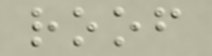roof
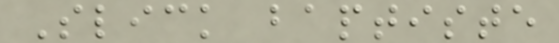Slick baptiste
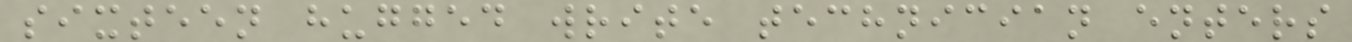sixteen hugged write technician enters
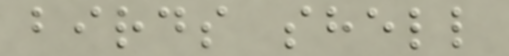birds shell
